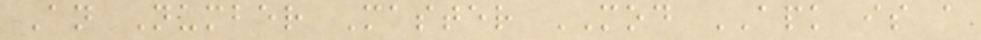An Number Master MOD APK is a
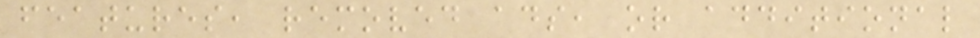features, removed ads, or additional
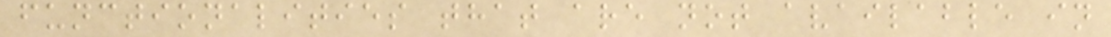functionalities that are not available in
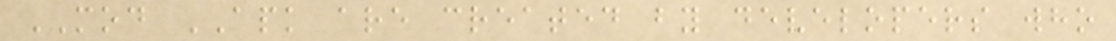MOD APK are created by developers who
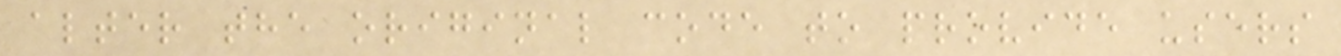alter the original code to provide users
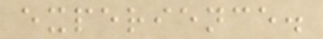experience.
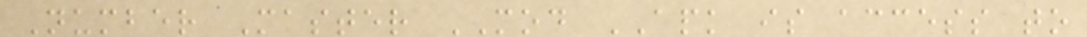Number Master MOD APK is access to
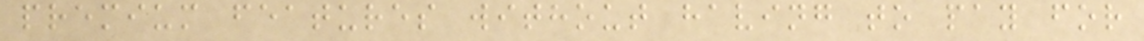premium features without having to pay for
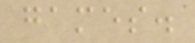games.
